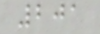201
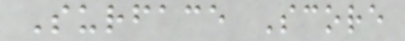Surface Score
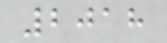2018
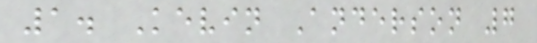1. Kevin Anderson 7
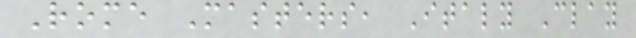Rome Masters, Italy Clay
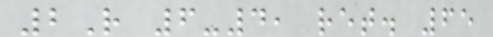2R 6-4, ret. 65
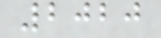2020
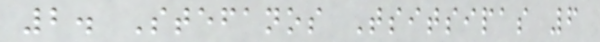2. Stefanos Tsitsipas 6
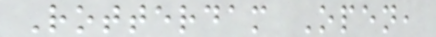Rotterdam Open,
